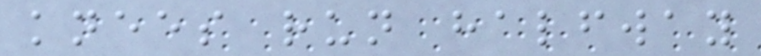knees run halfway
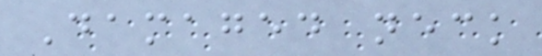Damaged neck
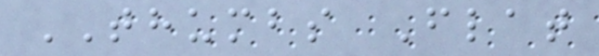THUMBS Flat
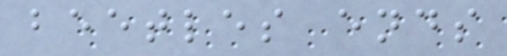beetles ends
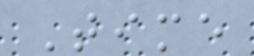Time
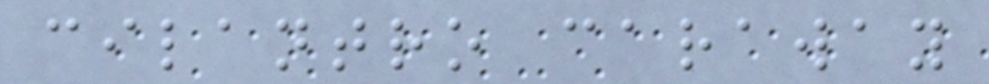cilantro caraway
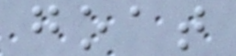goat
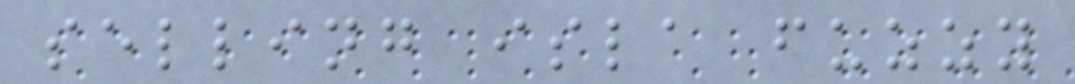selling isla fuzzy
